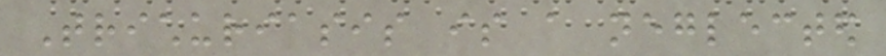Trichuriasis is a neglected
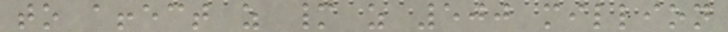to affect as many as 500 million
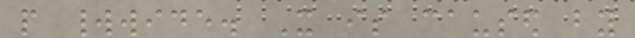people worldwide. It is caused by
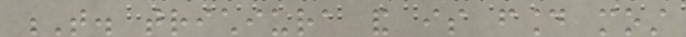T. trichiura and is found most
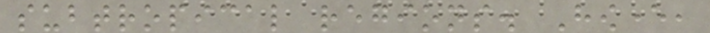subtropical regions. However,
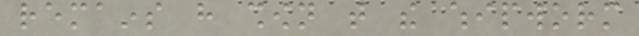remains have shown that the whipworm
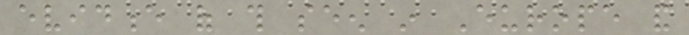evidence of this seen in Europe and
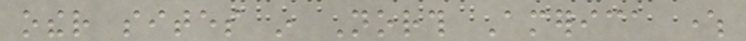other sites in North America where
